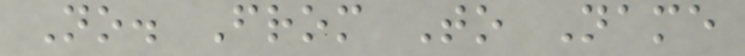No. From To Name
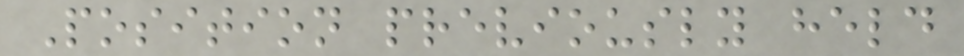Position previously held
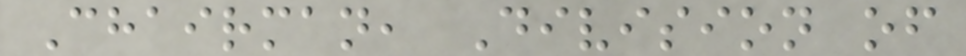Chairman, Division of
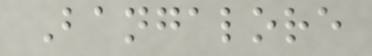Bangalore
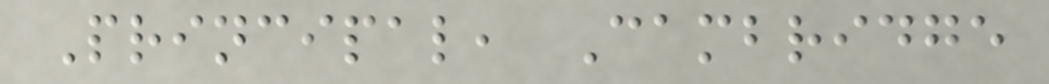Principal, Cambridge
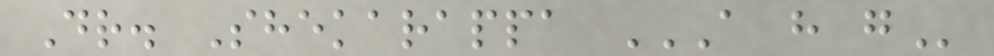Dr. Shekarappa A H G
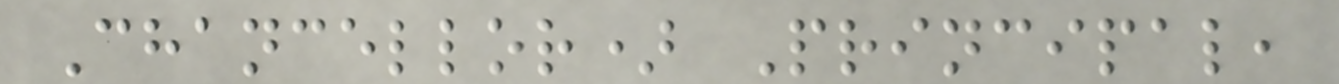Chancellor) Principal,
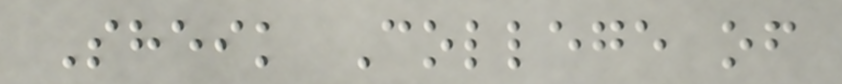Sheik College of
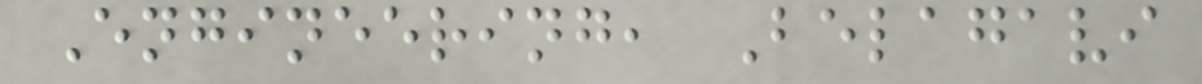Engineering, Belagavi
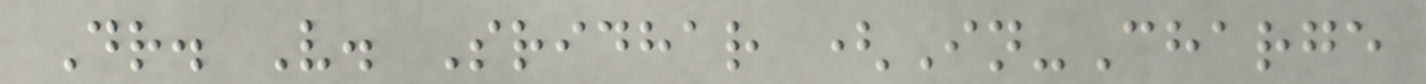Dr. V. Sridhar (In-Charge
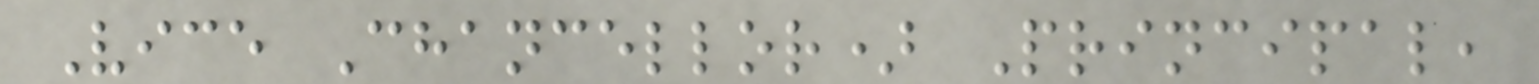Vice Chancellor) Principal,
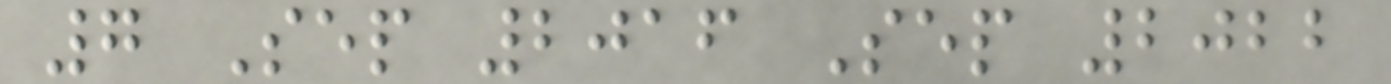7 Sep 2016 Sep 2022
